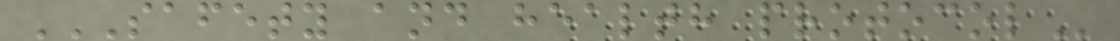SAFETY AND HEALTH PROTOCOL
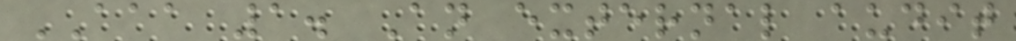AAA 1. An external audit
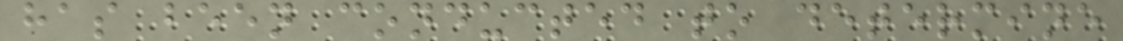has been conducted to determine
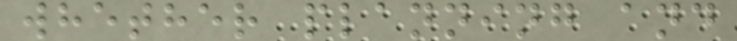whether planning and
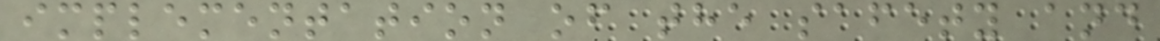implementation of the safety and
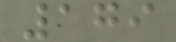179
